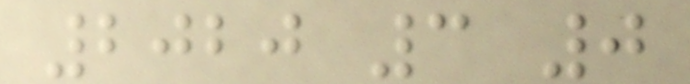2020 3 0
